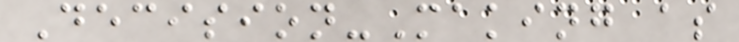Decision-Making as
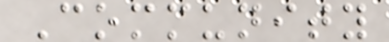Community
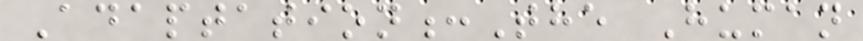Adaptation:The Human
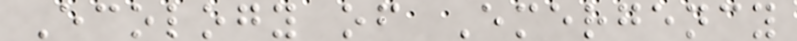Ecology of Emergency
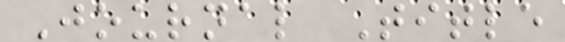Journal Title
